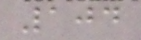104
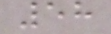58
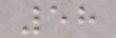58
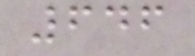646
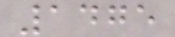1475
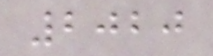2020
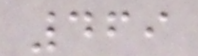469
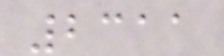2311
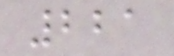221
